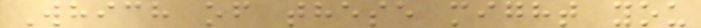Which of these might you
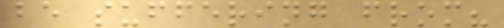be suffering from?
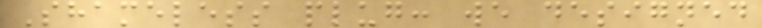Shameless plug: we designed
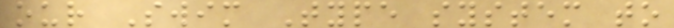our Swim Type system to
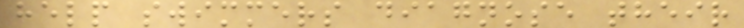help swimmers diagnose their
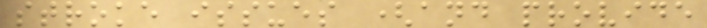stroke issues (and provide
